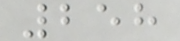258
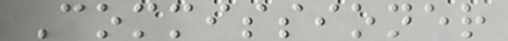Commissioner
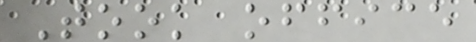Took office
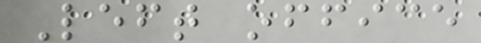Left office
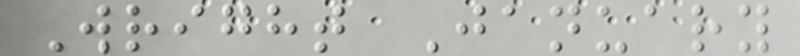Wright January
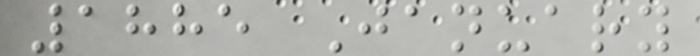1885 January
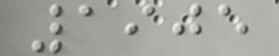1905
